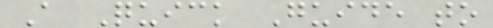A Quick Guide to
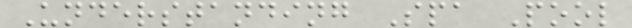Understanding Spa Pool
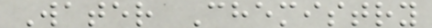Water Chemistry
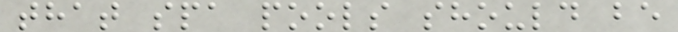that spa pools should be
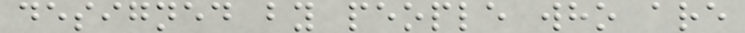designed by people who are
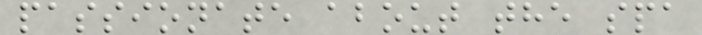passionate about the spa
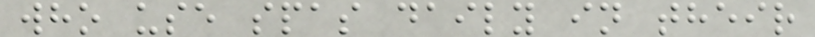who use spas daily in their
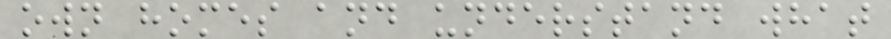own homes and understand what
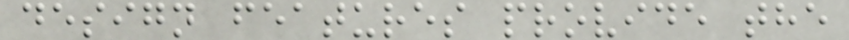design features provide the
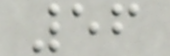56
